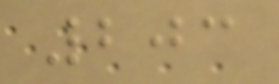203
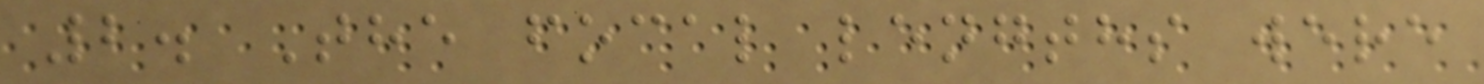2. The focal lengths were
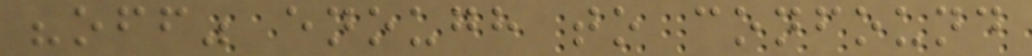"off" enough to confound
